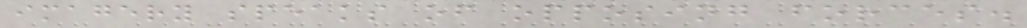imagery speaks of opposing forces.
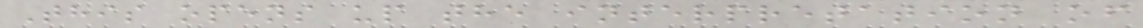This opens up the interpretation of
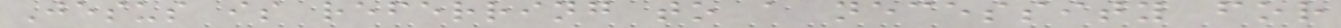Jesus is referring to a necessity for
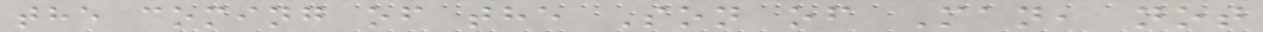the coming of the Son of Man, not
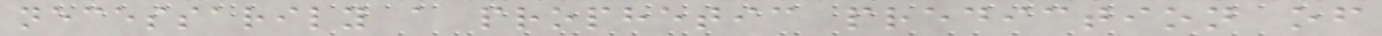necessarily a prophetic prediction of
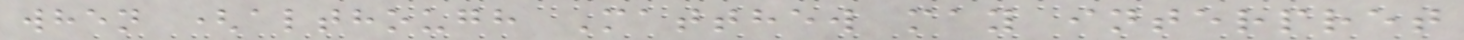when (although Matthew may interpret
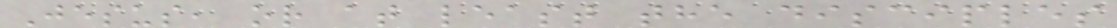Jesus, or at least the disciples
